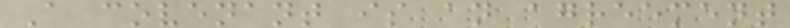A covenant is an agreement
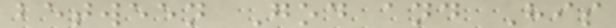between God and His
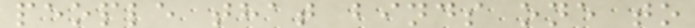people that binds one to
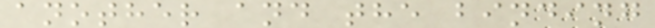another and the binding
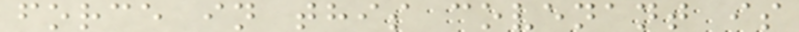force in this covenant is
